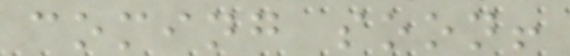coming soon!
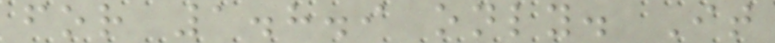for 1.8.9 only. It
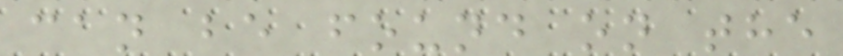can be found on the
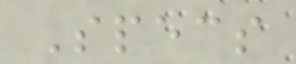Specs
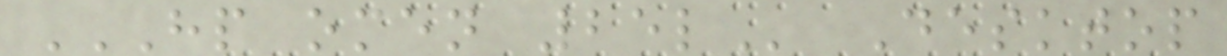HP OMEN 25L Desktop
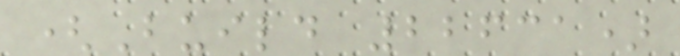(Build 22631)
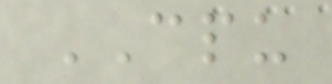CPU
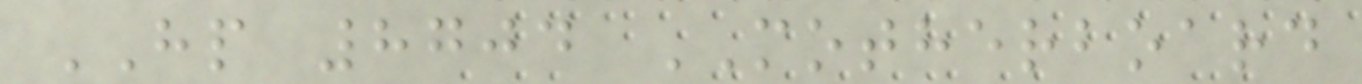HP 8704 MOTHERBOARD
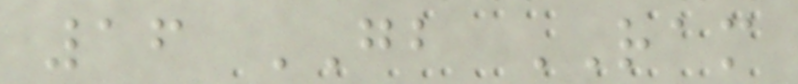16 GB RAM
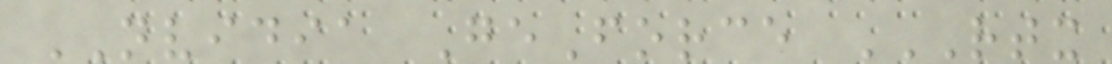NVIDIA GeForce RTX
